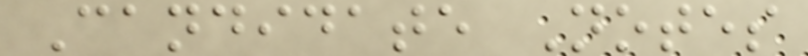Candidate Notes
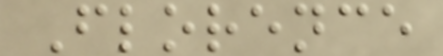Florence
